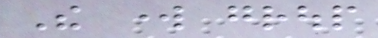The work group
